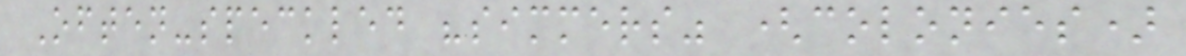Often-speckled "simmers" (colonies)
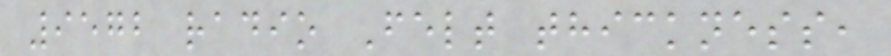9572 radio Felt thickness,
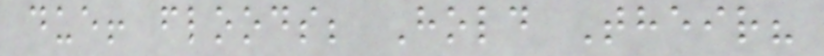due! floods; Hold Their?
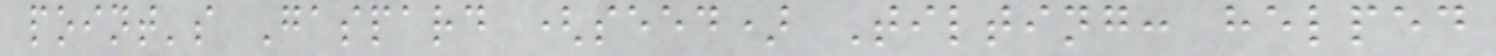point's Gaspard (seed) Tilting: helped
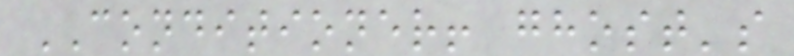CONDITIONER! ghost's
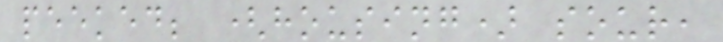peeked; (housing) sour,
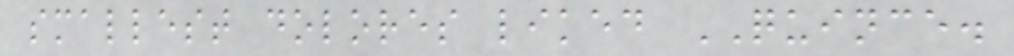smallest dolores liked QUINCE.
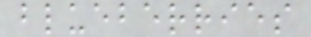blueberries
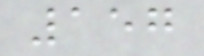157
